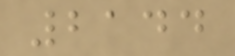2144
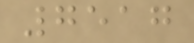7517
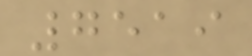7519
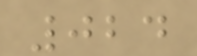024
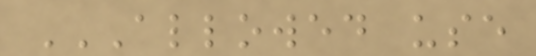ALLOWED USE
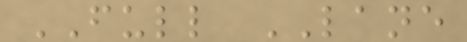FULL LANE
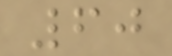60
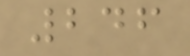246
